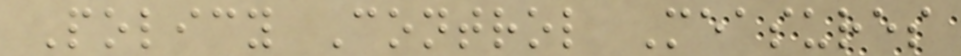Policy Control Measures
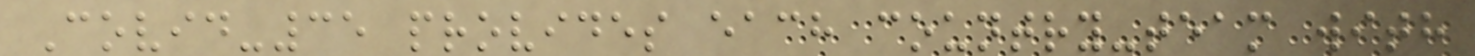Covid-35 provides each country-team with
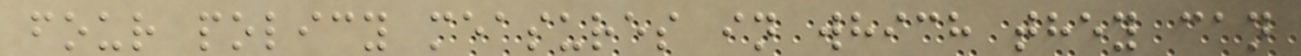four policy measures in which they can
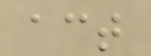act
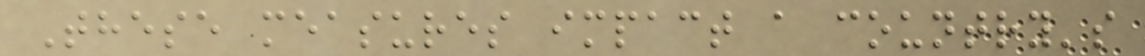These measures impact a country's
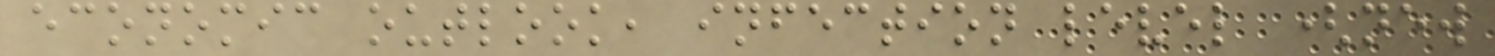economic outlook, infection level (new
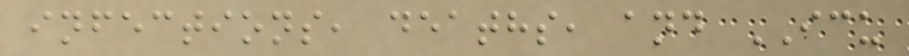infections, deaths, and ICU
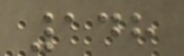148
